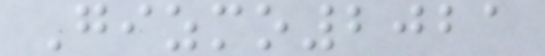Gizmo2021
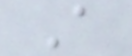A
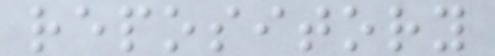repository
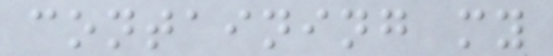containing my
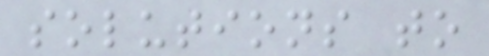solutions to
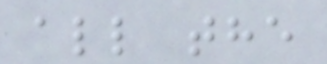all the
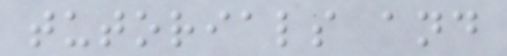tutorials and
